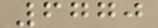6770
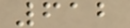612
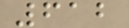612
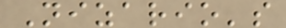Nizario's
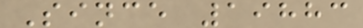Since 19883
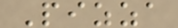Pizza
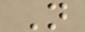N
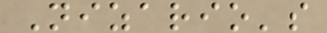Nizario's
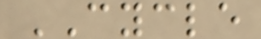CYCLE
